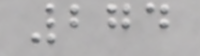274
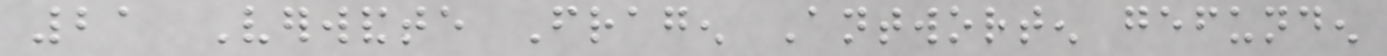21 Verwandte Fragen Antworten gefunden
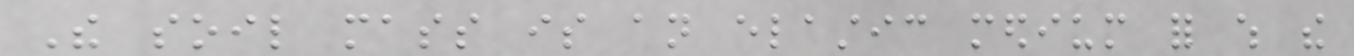The soil mass is an elastic medium for which the
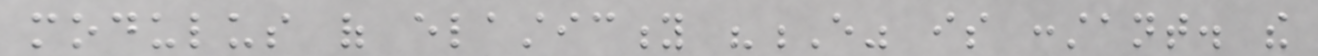modulus of elasticity "E" is constant. the
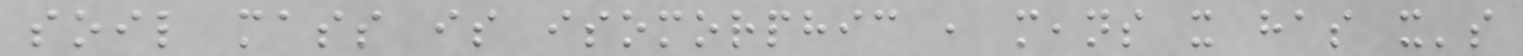soil mass is isomorphic , means it has it's
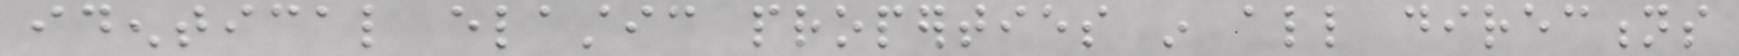identical elastic properties in all directions
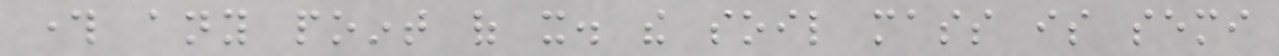through any point of it. the soil mass is semi
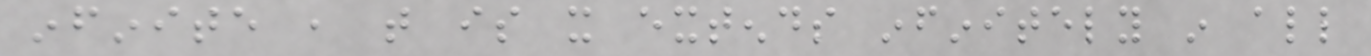infinite , that is it extends infinitely in all
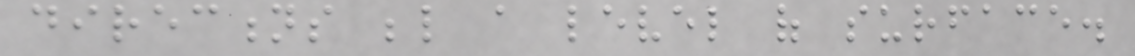directions below a level of surface.
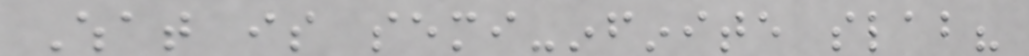What is semi-infinite slab?
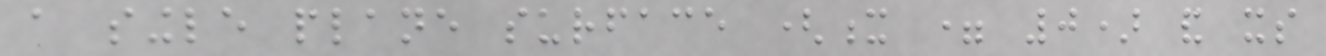a single plane surface (x = 0) and its
